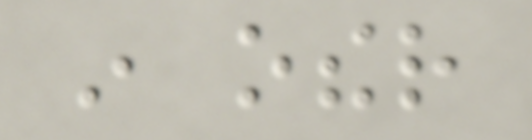in other
